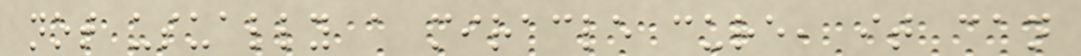not usually a miracle cure, it can
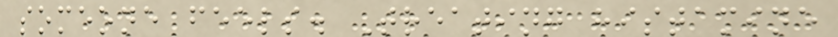someone feels. Treating histamine
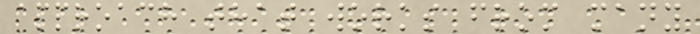approach that works from many
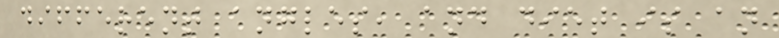different angles, and diet is an
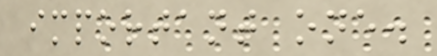important one.
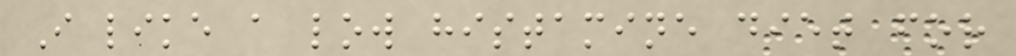I like a low histamine diet for
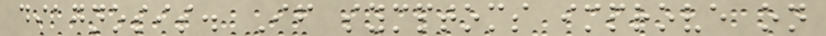diagnosis. If symptoms improve on
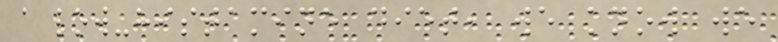a low-histamine diet, we know we
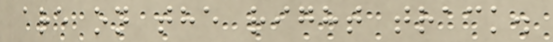are on the right track.
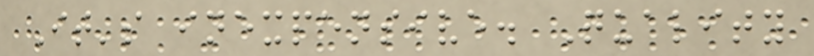It's inexpensive. Quality
